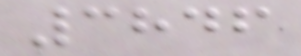3846
